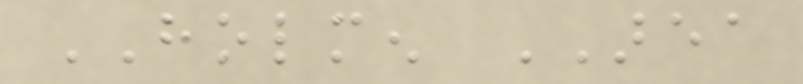HOLMEN AREA
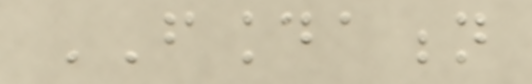FOUNDATION
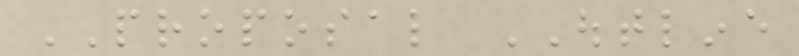PROPOSAL OUTLINE
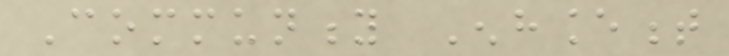Community Enhancement
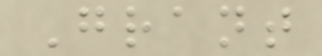Grant
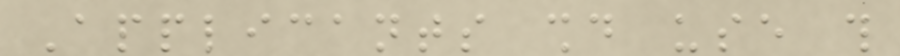Applicants should use this
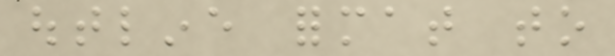outline format to
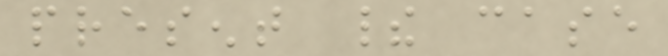present their case
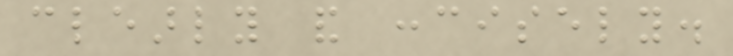clearly and concisely.
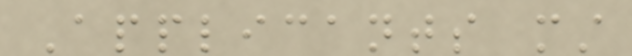Applicants must
